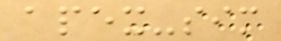apex-sim
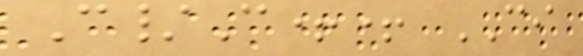C/C++ CI
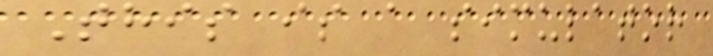This is a simulator
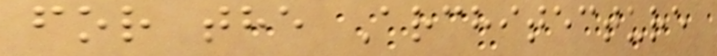for the Architecture
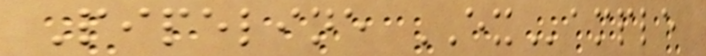Pipeline EXample
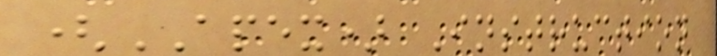(APEX) Instruction
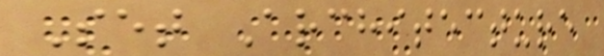Set Architecture
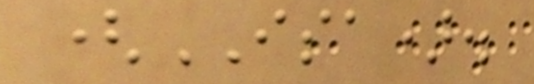(ISA).
